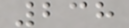238
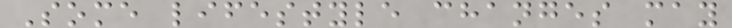Some lifestyle changes may
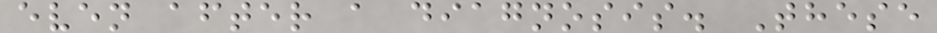even after a diagnosis. These
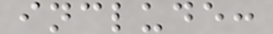include:
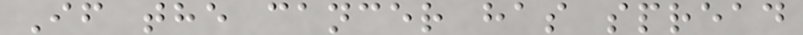If the cancer has spread
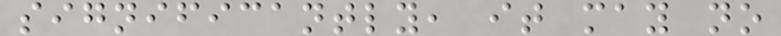significantly, it may no
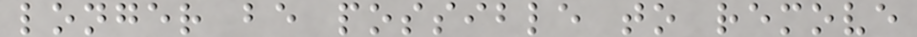longer be possible to remove
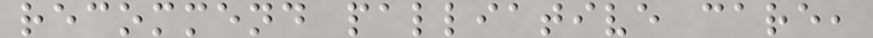recommend palliative care,
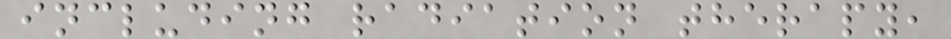including radiation therapy,
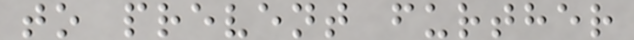to prevent further
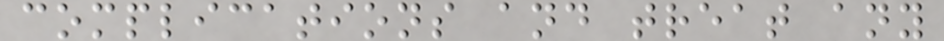complications and treat any
